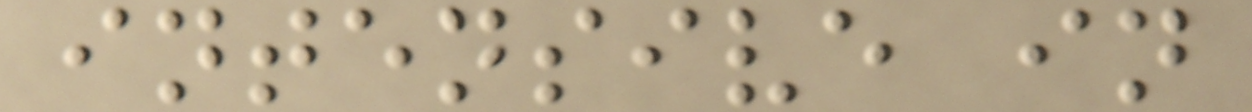intensive in
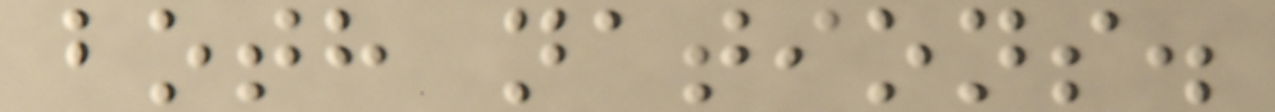both nations.
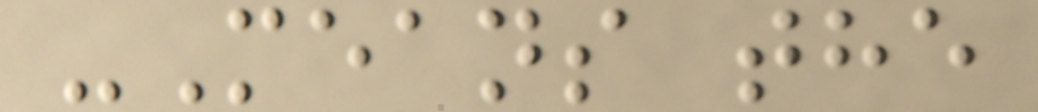-Means the
